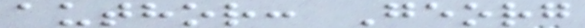author: Georg
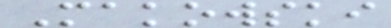Makowski
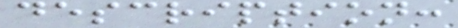description:
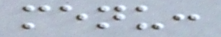menu:
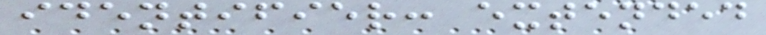identifier: extended
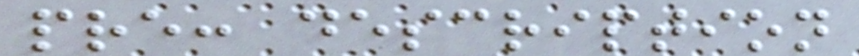pre: description
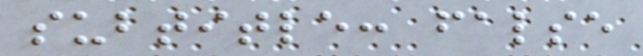subtitle: false
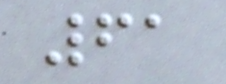61
